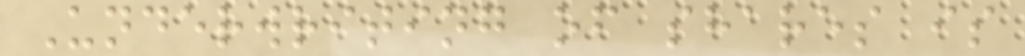Underwriting of shares is
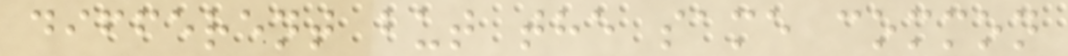different but the same common
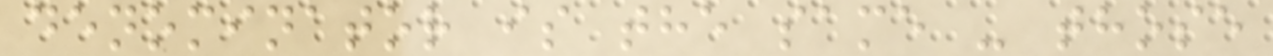denominator is the same - those
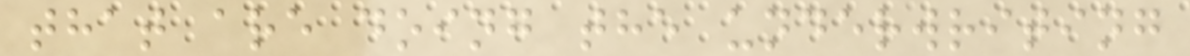that are doing the underwriting
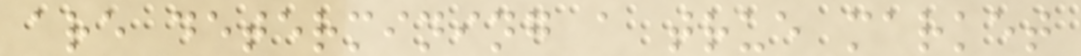are determining a true market
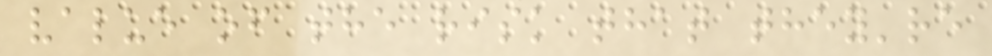value of the risk that they're
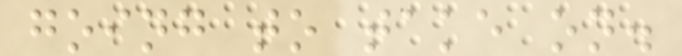going to take on.
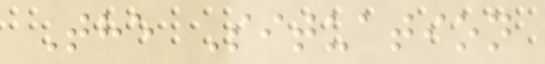The Situation
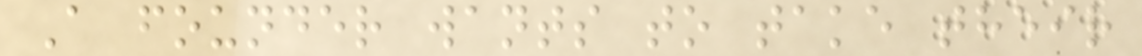A founder wants to take their
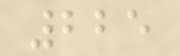225
